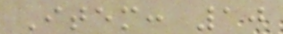Item: 10
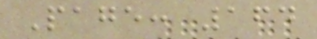Page: 164
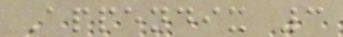Appendix 3
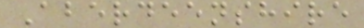Aberdeenshire
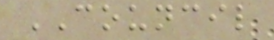COUNCIL
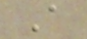A
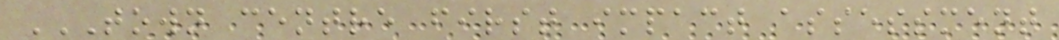TOWN CENTRE FIRST IMPACT ASSESSMENT
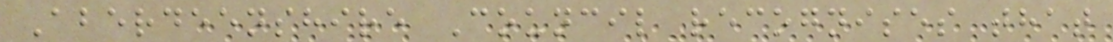Aberdeenshire Council recognises that
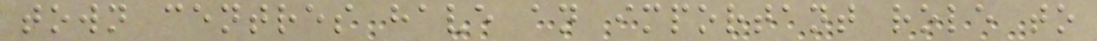town centres have an important role to
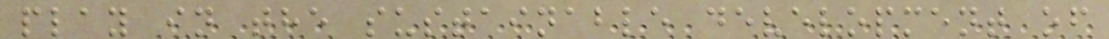play in the sustainable development of
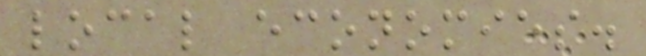local economies.
